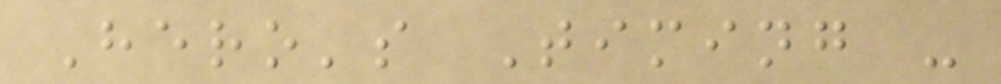Hero's Timing -
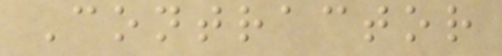Contractor
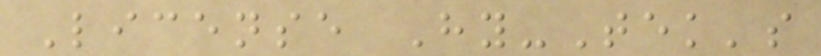License Hy-Tek's
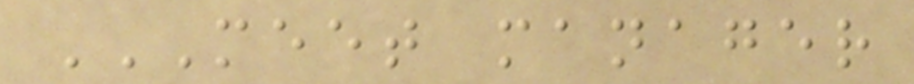MEET MANAGER
